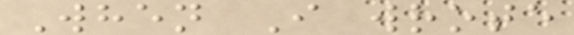When I wrote
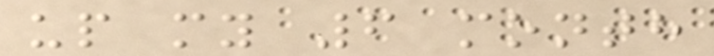up my 6 month
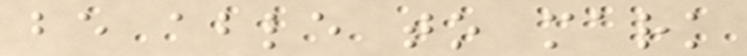be able to mark
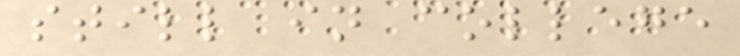still in college
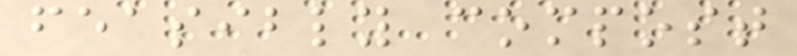feasibly compost
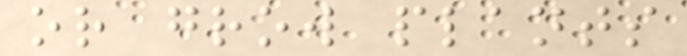or grow plants
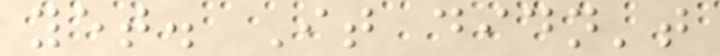yet. It didn't
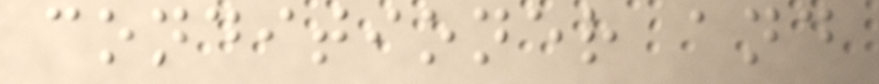conditioner and
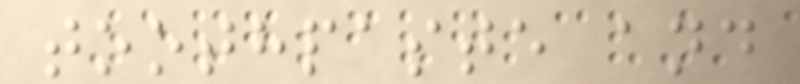toothpaste and
